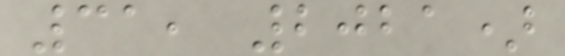31, 2021)
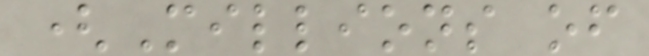(Millions of
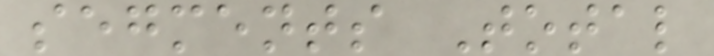segments Total
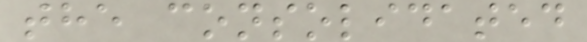the consolidated
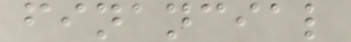financial
